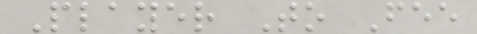Player To Fee
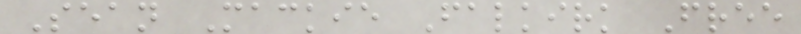Sean Mackie Falkirk Free
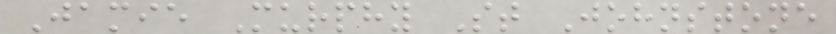Jamie Murphy St Johnstone
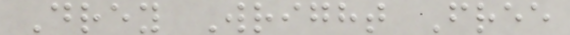Drey Wright Free
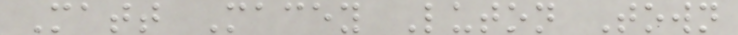Matt Macey Luton Town
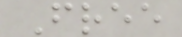Free
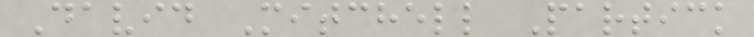David Mitchell Partick
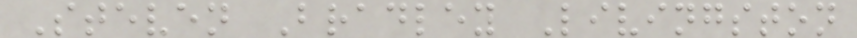Steven Bradley Livingston
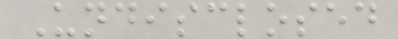Undisclosed
